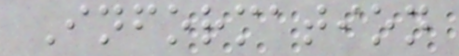Information
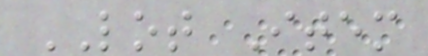LOT Item
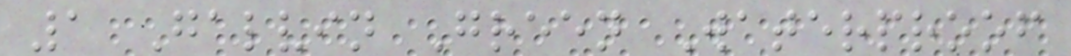1 Galvin Green Waterproof
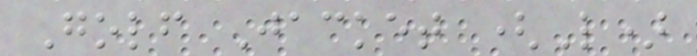Golf Jacket (L)
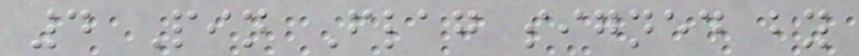4 Pin Flag signed by
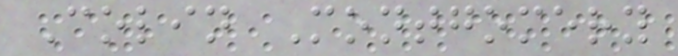Colin Montgomery
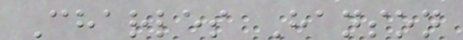Charles Hanson
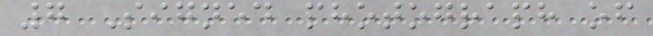7 Signed photograph of
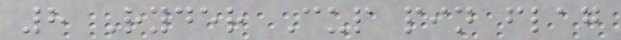8 Ryder Cup pin flag
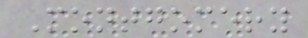Montgomery
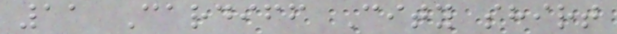11 Cardiff City shirt
